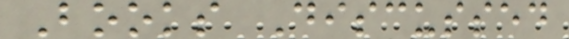Books Discussed
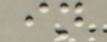in
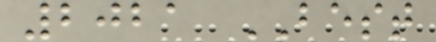2021 BEST
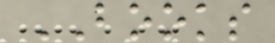BOOKS
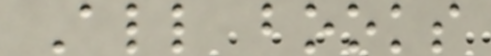All books
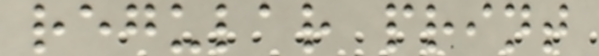regular print
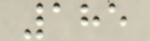185
